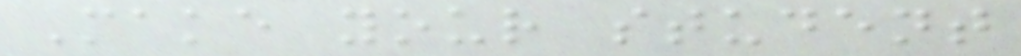Make your student
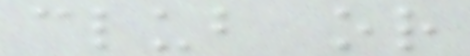club or
